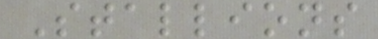Stallions
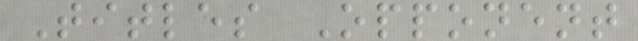Titles Opponent
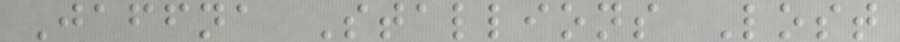Jaffna Stallions Lost
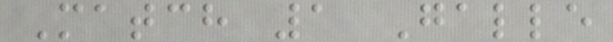Match 1 Galle
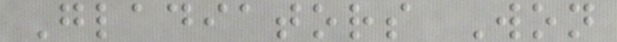Gladiators Won
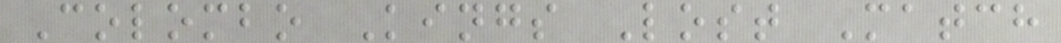Colombo Kings Lost Match
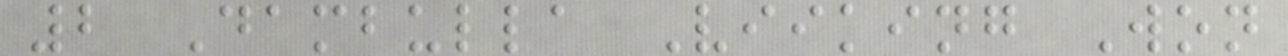2 Dambulla Viiking Won
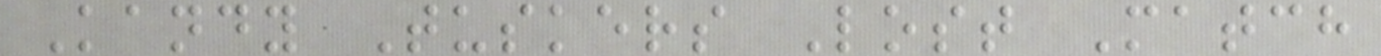Kandy Tuskers Lost Match
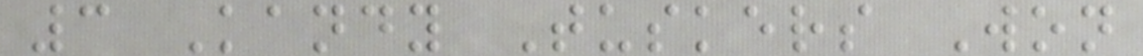3 Kandy Tuskers Won
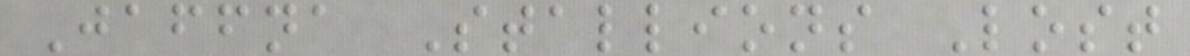Jaffna Stallions Lost
